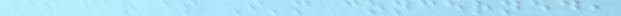As far as I'm concerned,
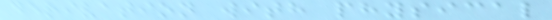derivation with physical
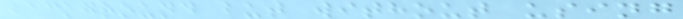background but without using
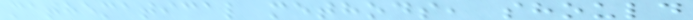mathematical methods, should
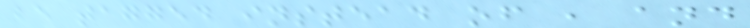be tagged instead of , and
